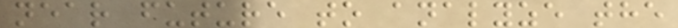near future to analyze the
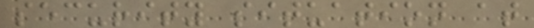security situation at
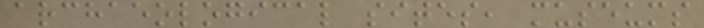archaeological sites, museums
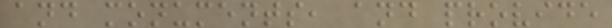and monuments, and provide
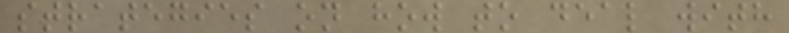strategies on how to deal with
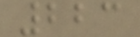223
